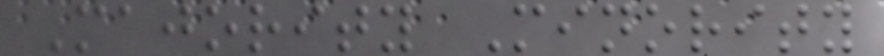Majority Minority
